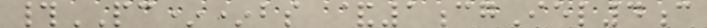#PC**bs &1cgIel4c
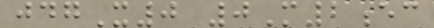jdgX0 0M2ec
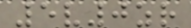5v0zr
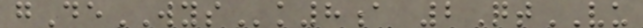gDeWYSk8a 2QtVU
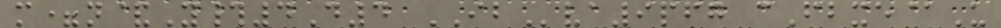m=n&Y#4D4 IBva9pfg cFbxe@U
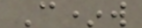C*w
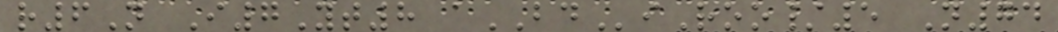r6N I7Yt8 aBDiRoo/5 N74
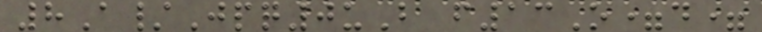8A/Jpq0uB f13O=d=
